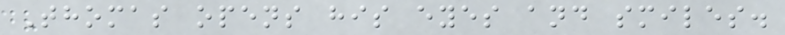Thomas opens his eyes and smiles.
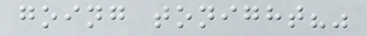going tonight?"
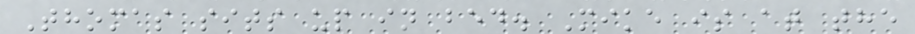Thomas sits up in bed. Mike is at the
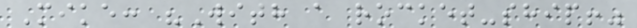Mike: "With a rocket-ship!"
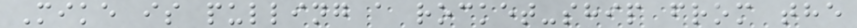Mike is pulling a rocket-ship from the
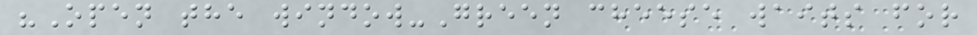"Open the window-Green cheese waits for
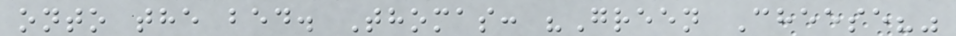onto the bed. Thomas: "Green Cheese?"
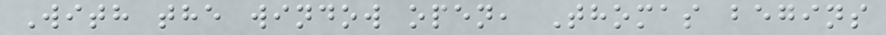With the window open, Thomas begins
